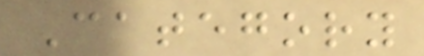Category
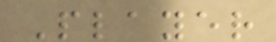Player
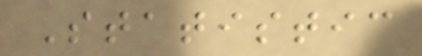Statistic
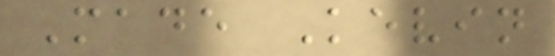Made Kevin
